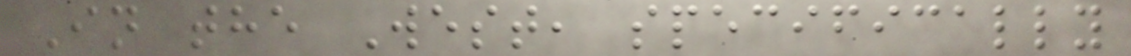In the West, specifically
